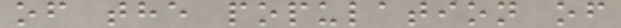of the population of
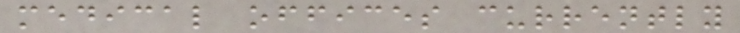medical offices currently
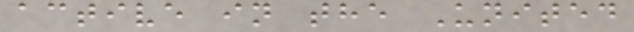active in the United
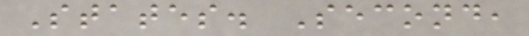States. Second,
